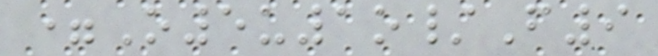=O5u1o/F9
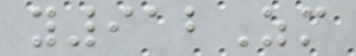y912Zm
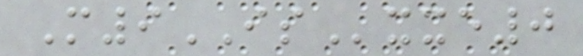M9ISxxe0
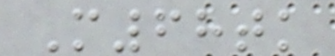M68tk
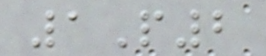1P2
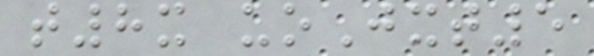t8x uoJxt5
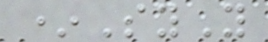*SyY
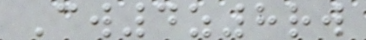Cw4z8rw
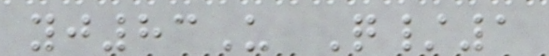yj83U Q/1
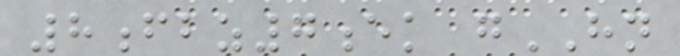8fbz7ek gHN
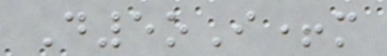D5oI+m
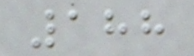188
